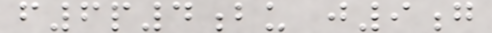f6p4bu j9g
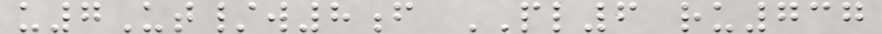u7Ut/w8f PL6 ru737
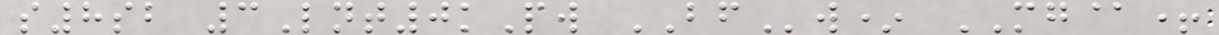s8sb 3Lnt0kPw BFw* MG@+
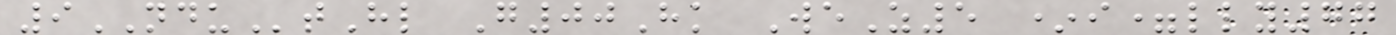9NDUtHl G00Hk WeZ5 *i=lly77
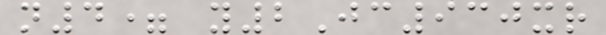n4= y2Jc930xr
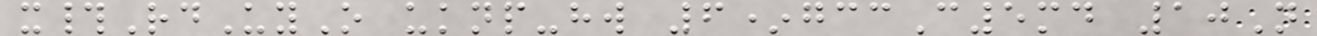x#RdUyO uknp-hw 6*gccC5md 10N
